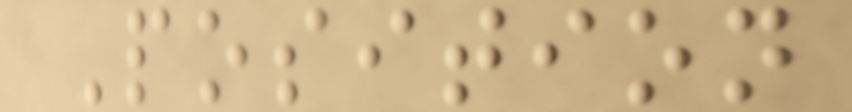Position
